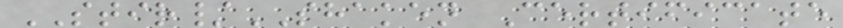STIR/SHAKEN Certificate
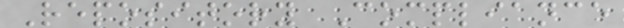Repository Compliance
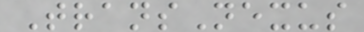TransNexus
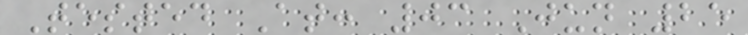Tested At: 03 Jun 25
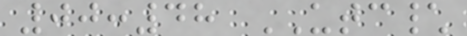00:48 UTC\
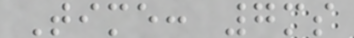Time: 7ms
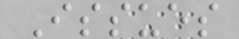Issues
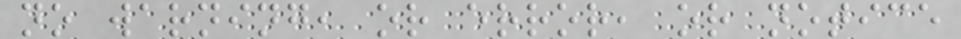no warning, or error, or notice
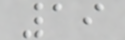19
